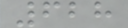628
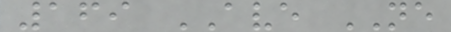169 AVE NE
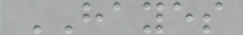HAYES
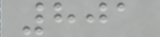801
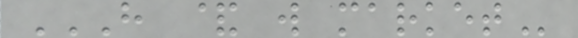H & W MARKET
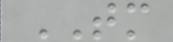TM
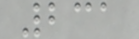231
